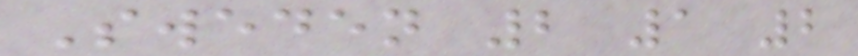Sweden 2 1 2
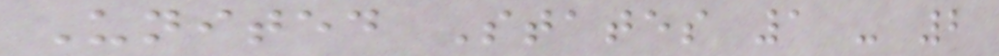United States 1 - 2
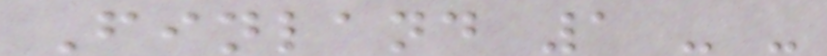Finland 1 - -
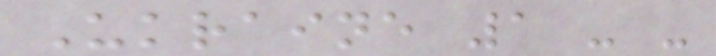Ukraine 1 - -
